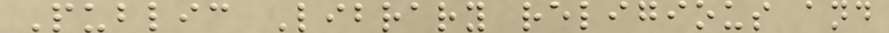Public Library religious and
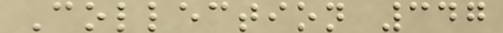Collection 347
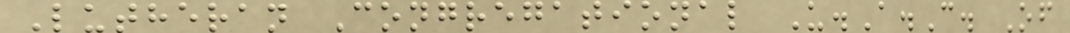Lutheran Congregational U.A.C. Of
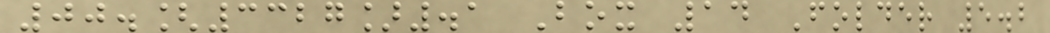00.[3327].1 Box 14 Folder 5.2
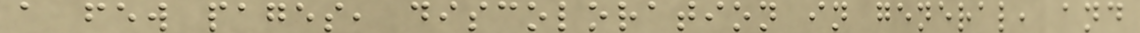a few pages, discoloration in general, and
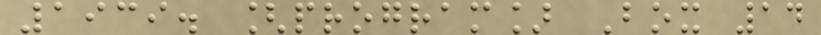1939. [program] Box 14
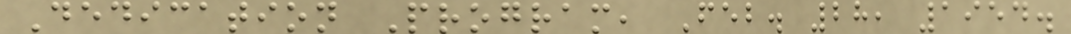Dedication Program, Feb. 28, 1954.
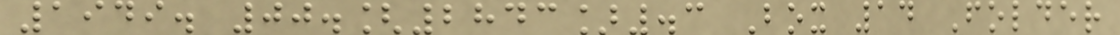1949. 00.[2843].3 Box 14 Folder
